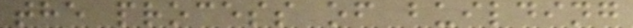the process of building
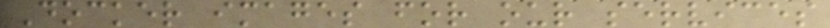Docker images for our services
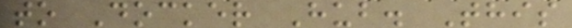to Docker Hub. This
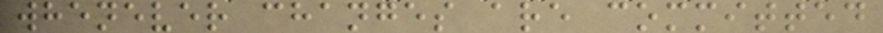whenever changes are committed
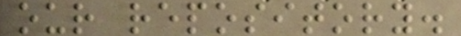our repository.
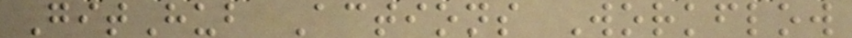GitHub Actions Workflow
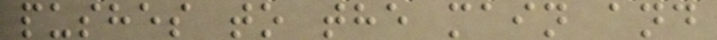pushes to the main and
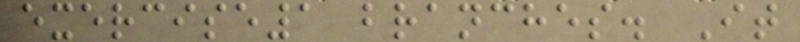exercise1 branches. It
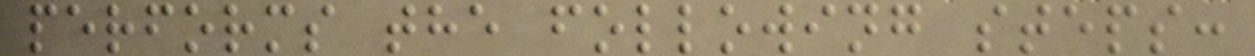performs the following steps:
